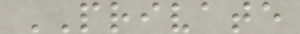PRIVATE
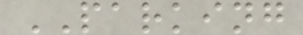PARKING
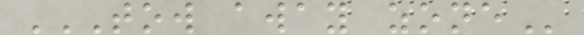TOW AWAY ZONE
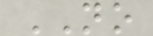NO
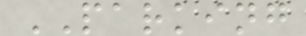PARKING
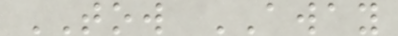TOW AWAY
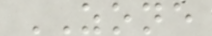ZONE
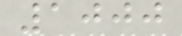1000
